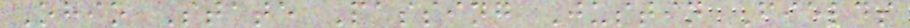Ohio State Passing Justin Fields
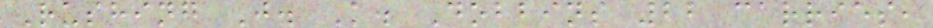Rushing J. K. Dobbins 22 carries,
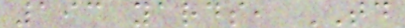193 yards, TD
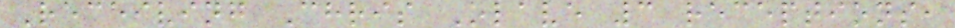Receiving Chris Olave 3 receptions,
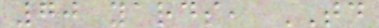70 yards, TD
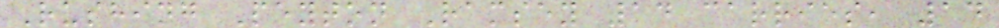Rushing Peyton Ramsey 14 carries, 14
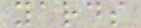yards
